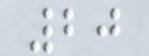20
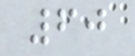60
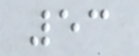53
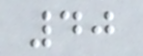40
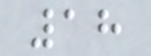18
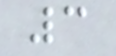3
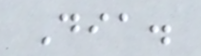Dia.
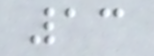13
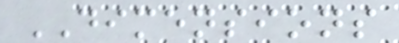DIMENSIONS
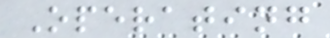Operating
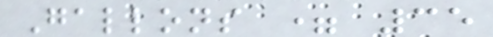Gallons = 35
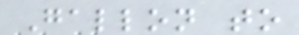Gallon to
